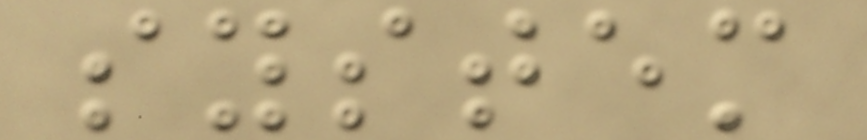system
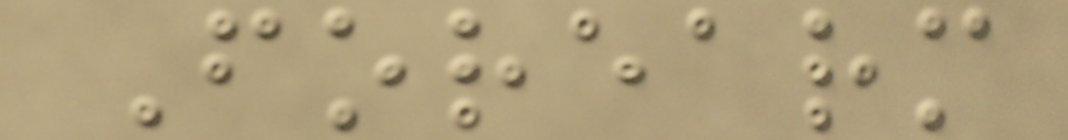Forearm
